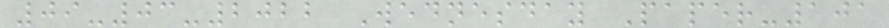09-03-2022 Wednesday Paper-101
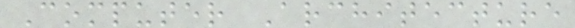Computer Architecture
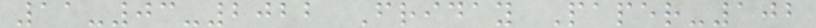11-03-2022 Friday Paper-102
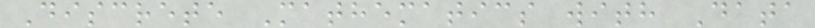Discrete Mathematics with Data
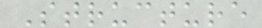Structure
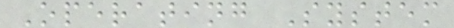Operating System
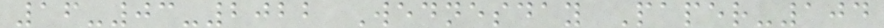16-03-2022 Wednesday Paper-104
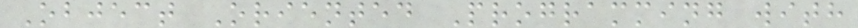Object Oriented Programming with
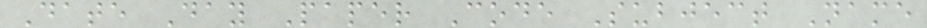Date Day Paper Code Subject Name
